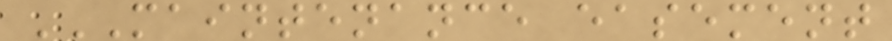MAINTENANCE EASEMENT
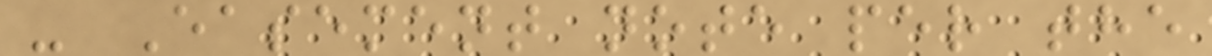- Easement note per the
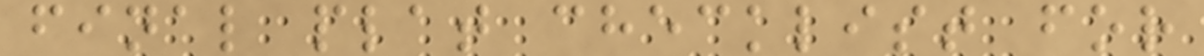final plat checklist for
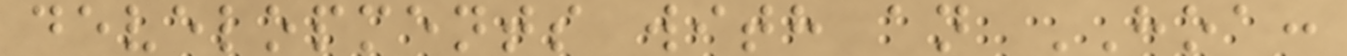developments with an HOA:
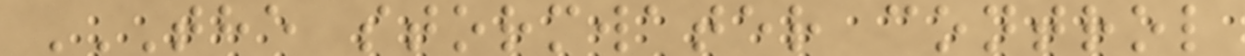THE STORMWATER CONTROL
